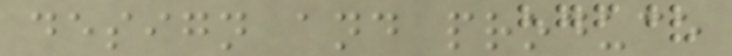design and produce
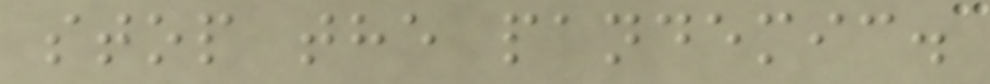stop the pandemic.
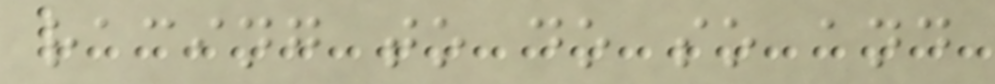racing to do so and
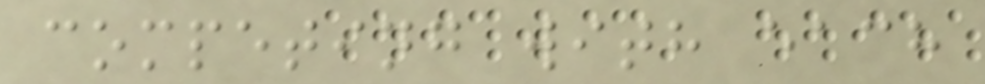competing with each
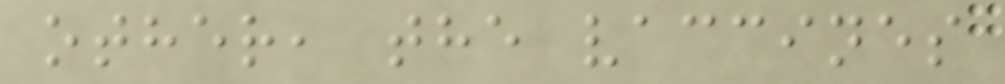other, the vaccines
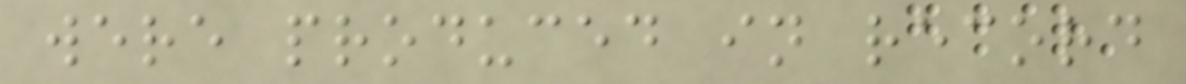were produced in record
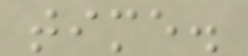time.
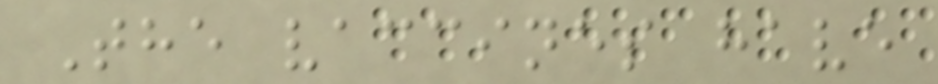The vaccines have
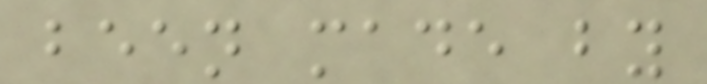been made by
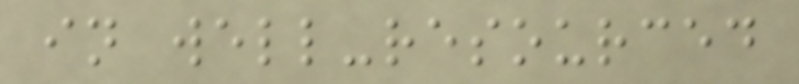in well-resourced
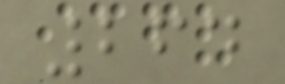264
